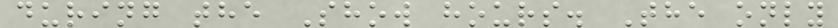during the Show hours. The only
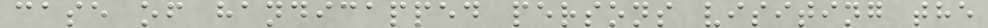case of handicapped persons visiting the
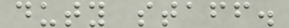duty staff.
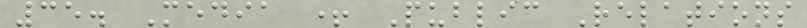35. Media + Public Relations
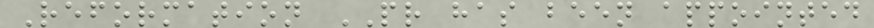Reformation PR has been appointed
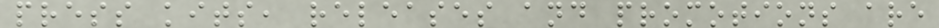press kits, releases and promotions are
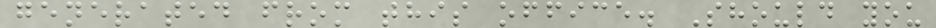generated from this office. Should you
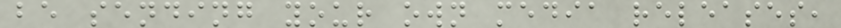be sending your own media releases,
